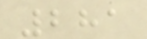281
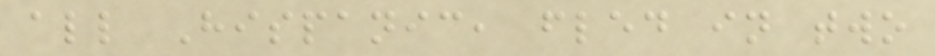all Hispanic, fled in two
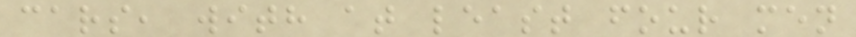cars, with at least four men
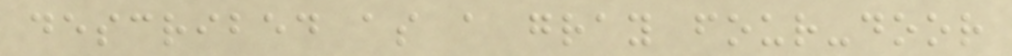described as a gray four-door
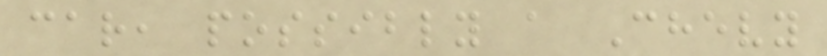car, possibly a Chevy
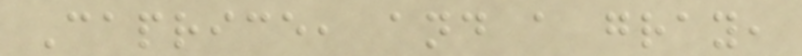Caprice, and a gray,
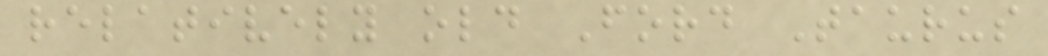relatively old Ford Taurus
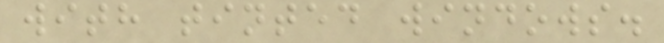with tinted windows.
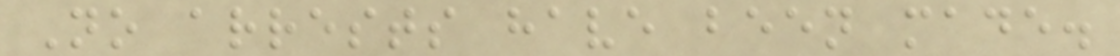No arrests have been made.
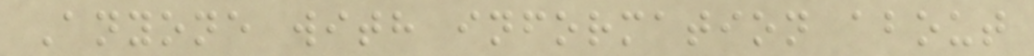Anyone with information about
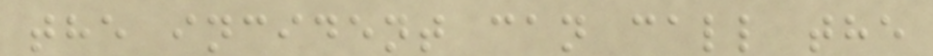the incident can call the
